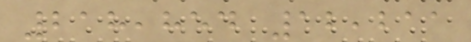218,854 12,211
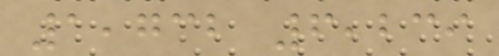1,732 6,239
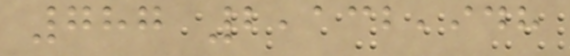787 2,132,948
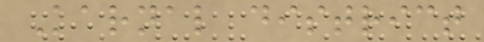Karnal district
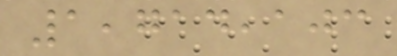1,714,103
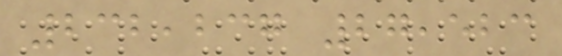232,237 27,523
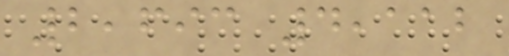2,693 4,112
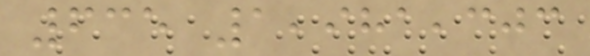635 1,981,303
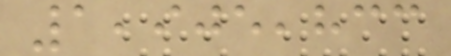1,905,833
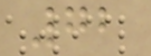72
